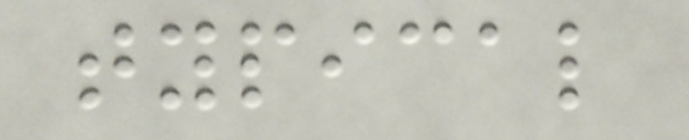typical
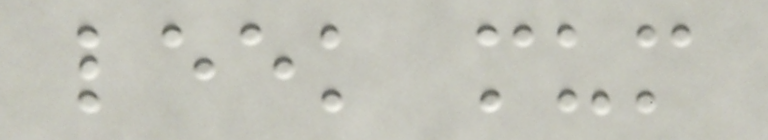leek mum
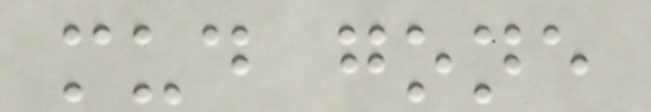mud gone
